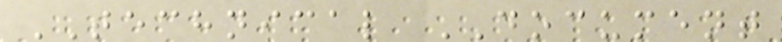TECHNICAL DOCUMENT
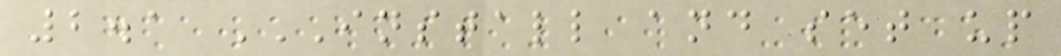2.1 INSTALL AND SET UP
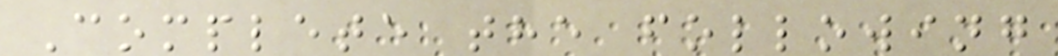Complete the following
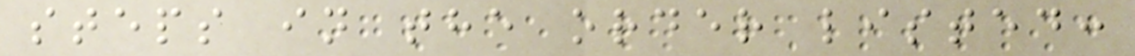steps in the order listed:
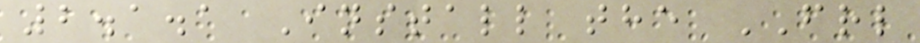2.1.1 Install the FRL
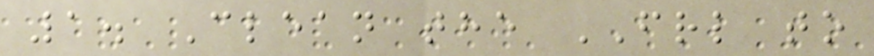1. Clean the FRL to
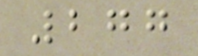277
